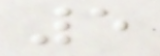5
